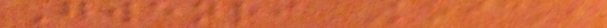Gwenri Koick,
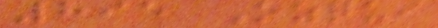895 Ozqui
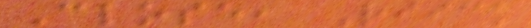Close, Riick
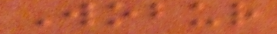Wobur
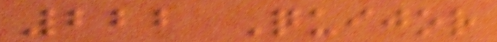222 Quijor
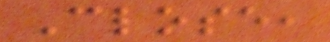Close,
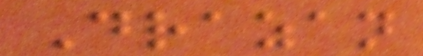Drazan
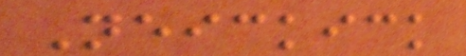Neickick
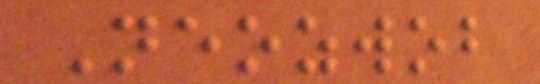Neozwob
